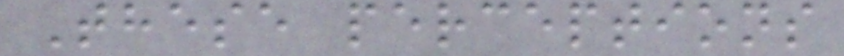These perceptions
